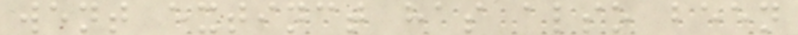went extinct has also been
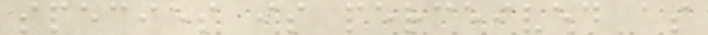species is perceived as
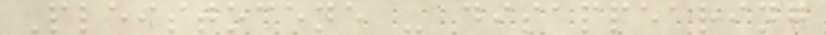Pleistocene - disappearing
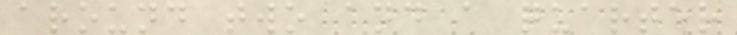around two and a quarter
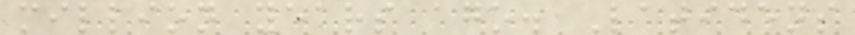million years ago. Latidens
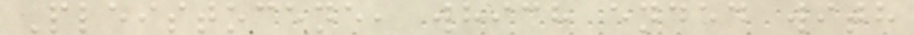Pleistocene, which ended with
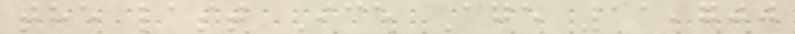the last Ice Age 11,700
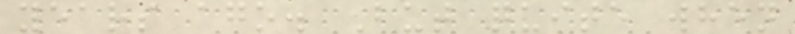years ago. But quite when
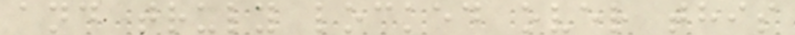and truly locked over this
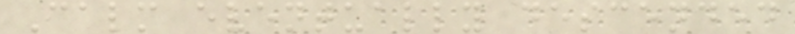Calm eventually descended
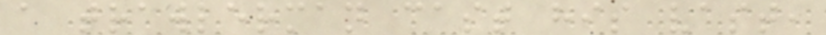a trawlerman cast his vast,
